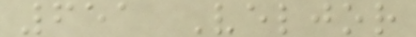651 Veljor
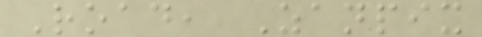Road, Zanpix
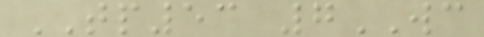TP53 7WC
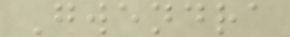Gwendra
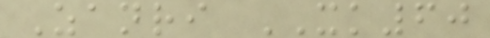Zanri XK60
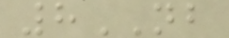8NB
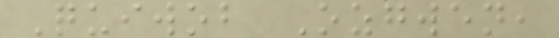Quiwob Ozgwen,
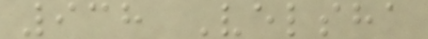938 Velsha
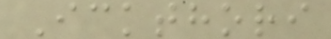Ickthori
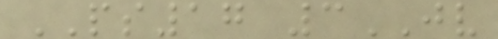PS17 3JV
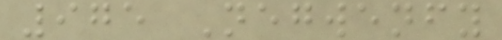975 Negwenfy
